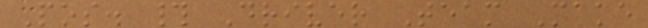Pos. # Driver Team Make
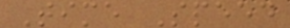Time Speed
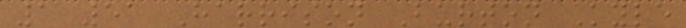1 51 Harrison Burton Kyle
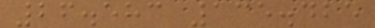26.583 135.425
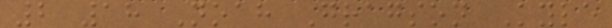2 18 Noah Gragson Kyle
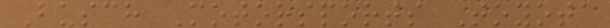Busch Motorsports Toyota
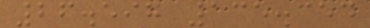26.597 135.354
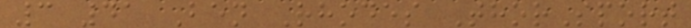3 41 Ben Rhodes ThorSport
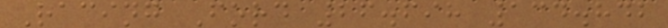Racing Ford 26.698 134.842
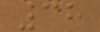38
